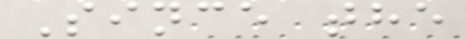Since the
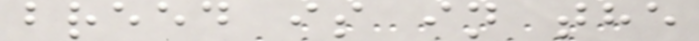breed is in the
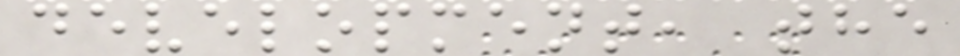development, the
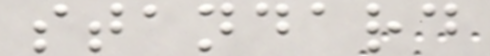standard
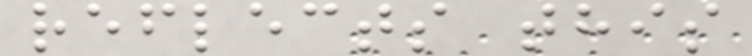reflects this
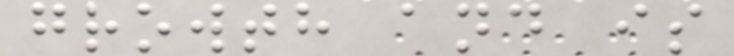growth and is
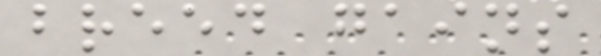breed gains
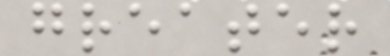greater
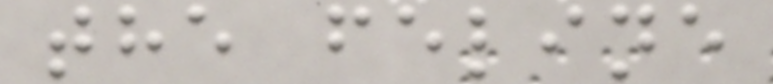the feline
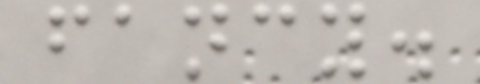fancy.
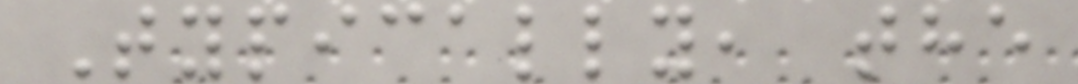Typically, the
